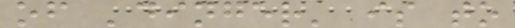of 'dinger' is to
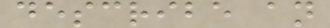describe an
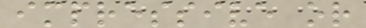impressive or
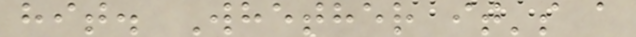hit. Whether it's a
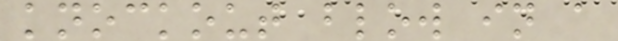knockout blow in a
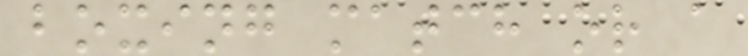boxing match or a
